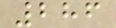286
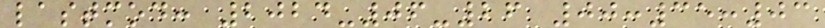lastmod: 2024-06-26 00:35:03
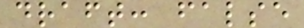draft: false
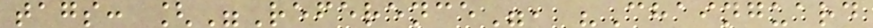tags: ["Reference", "Chainguard
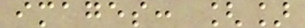images: []
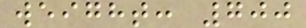weight: 700
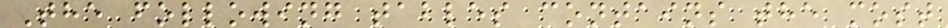The following tables contains the most
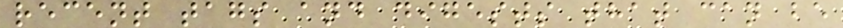recent tags and digests that can be
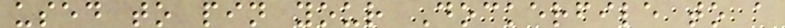used to pin your Dockerfile to a
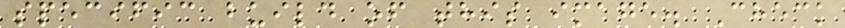specific build of this image. Check
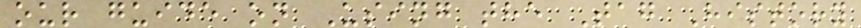our guide on Using the Tag History
